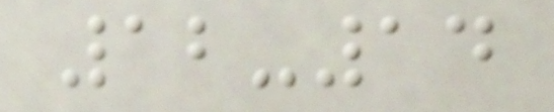12-14
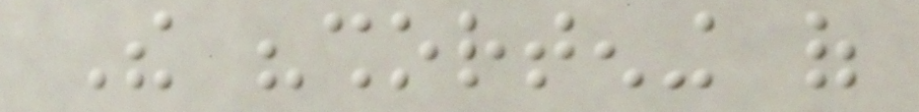The "shortening of
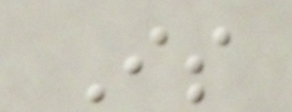Is
